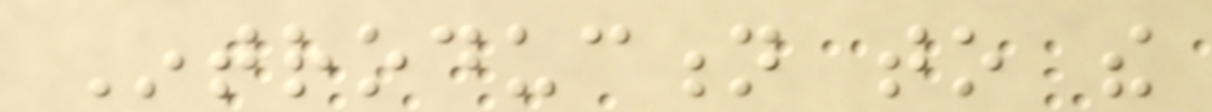Introduction to the
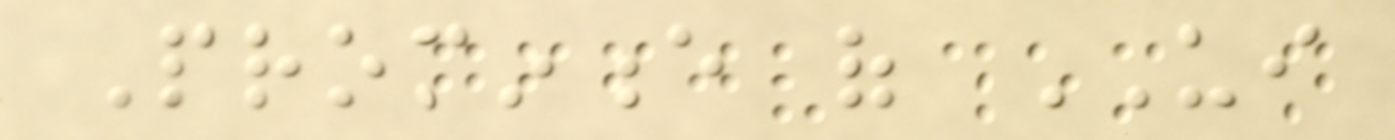Prominence of UI
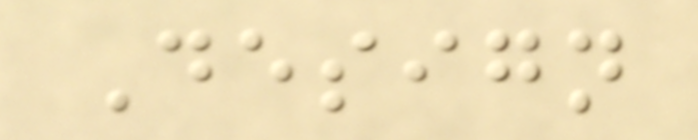Design
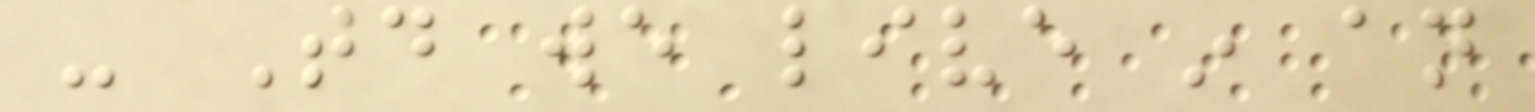- Today we live in an
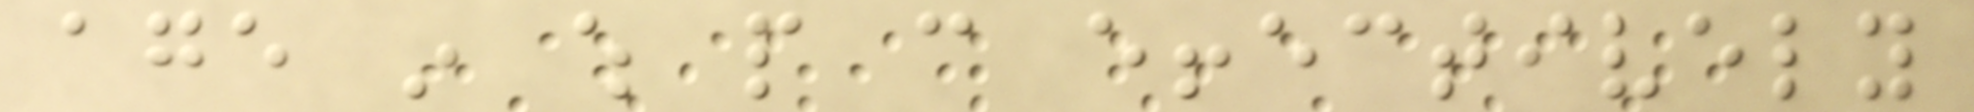age in which people can effectively
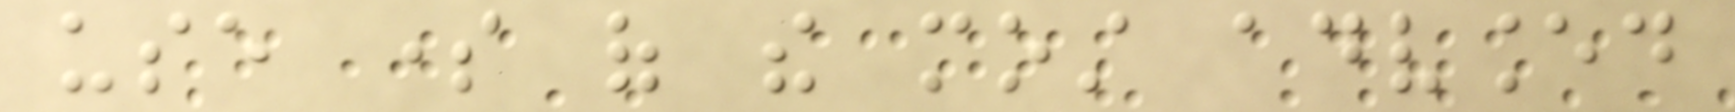use some of the most advanced
